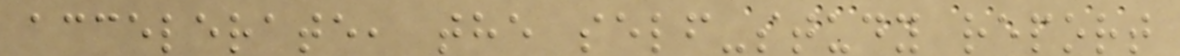accelerate, the self-study report
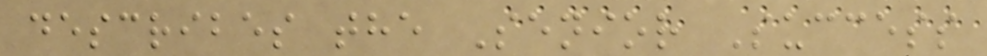describes the Senior Success
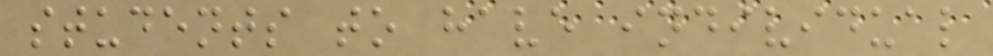students to have individual
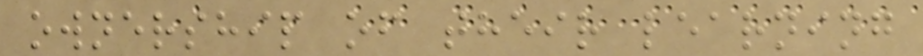ownership of their learning
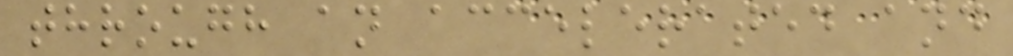through an accelerated and
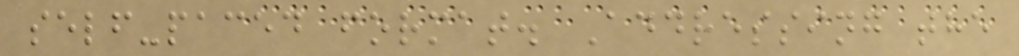self-paced format. Addressing the
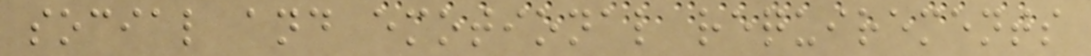social and emotional requirements
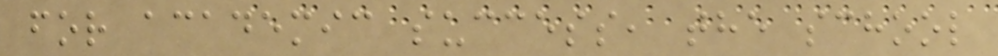for academic success, the school
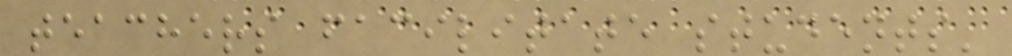teachers facilitate students'
